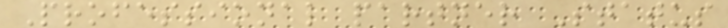Professional partner Status
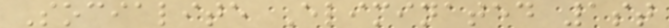Socialite Eliminated 1st
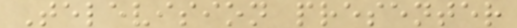Television presenter
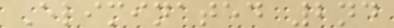Eliminated 2nd
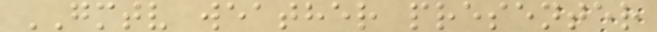GMTV weather presenter
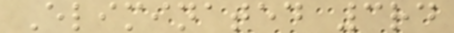Eliminated 3rd
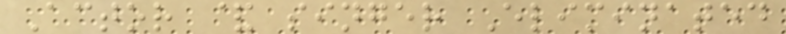Actor & singer Eliminated
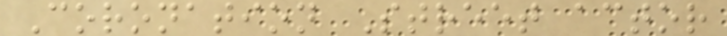Coronation Street actor
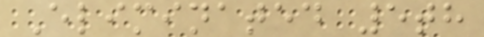Eliminated 5th
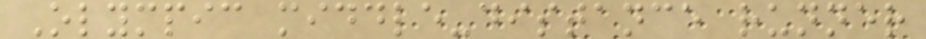Olympic middle-distance runner
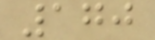170
